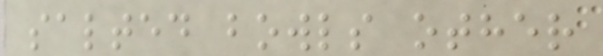salted bowls other
